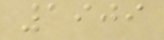1909
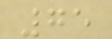75
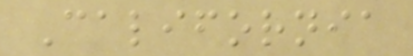California
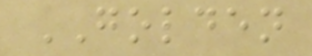GOLDEN
